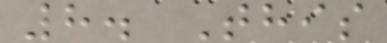8. This
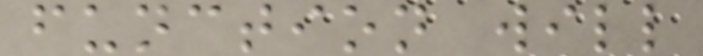function will
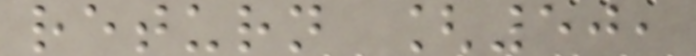return [50,
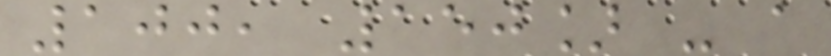100, 150] - a
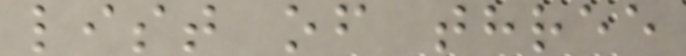list of three
